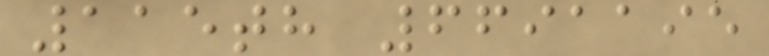115th 6691195
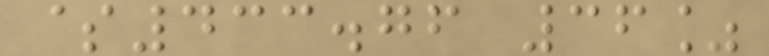$433.76 36%
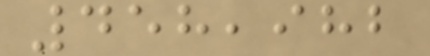458,982
